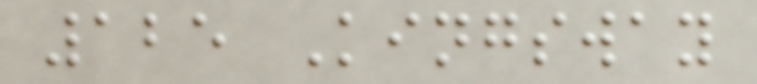125 Kingsway
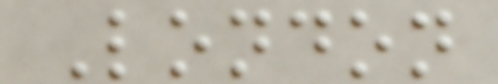London
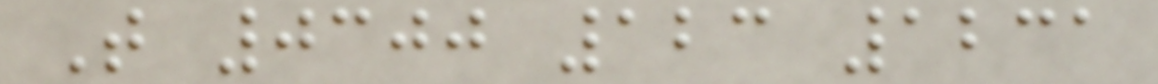T 0300 123 1231
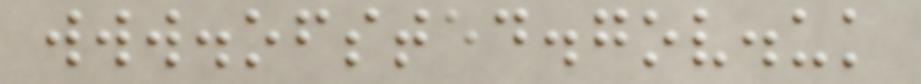www.ofsted.gov.uk
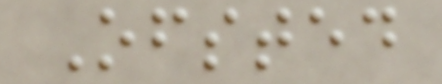Ofsted
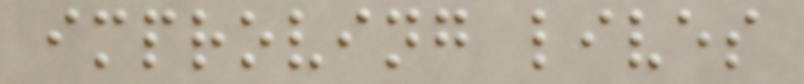improving lives
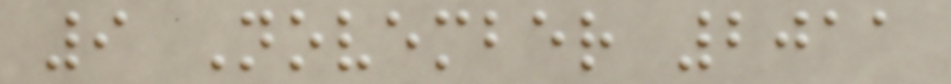9 November 2011
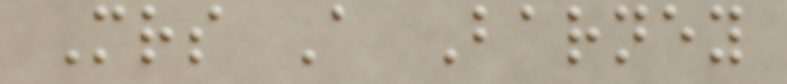Mrs A Barney
